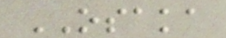OSAKA
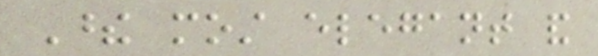These most elegant and
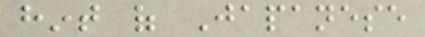hint of Japanese
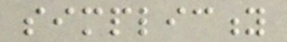simplicity
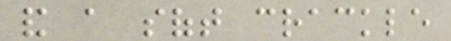and a soft crackle
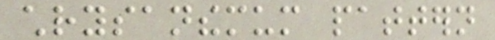chrysanthemum pattern
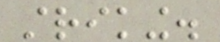striking.
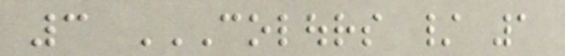3 COLOURS / 1
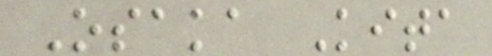Osaka Kita
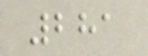281
